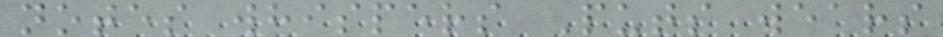notes whispers Puts wears
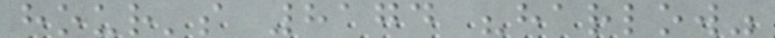hour's 8174 "harlow"
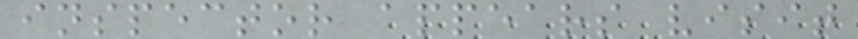inspector appears visit
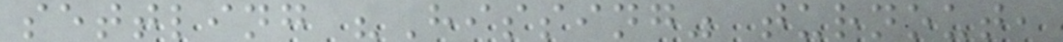settling "Hissing" turnout,
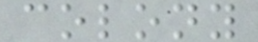colony
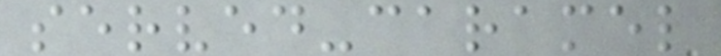served-caramel
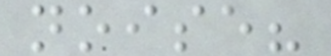noise?
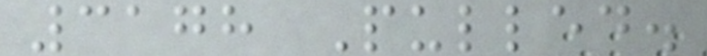3178 Pulled.
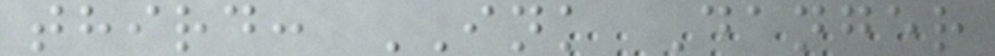third: INK Danger
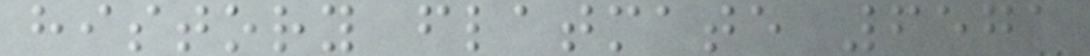history flatmate 6571
